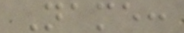Name:
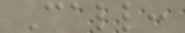Call:
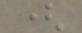(
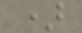)
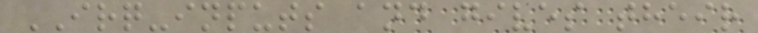IRQ-inputs and gives their
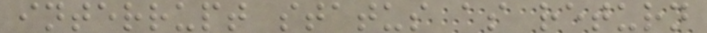interrupt status as return
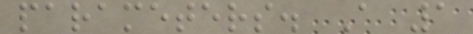parameters. A 1
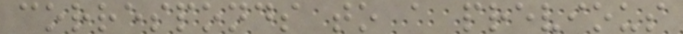corresponds to a previous
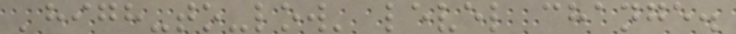'high-to-low' level change.
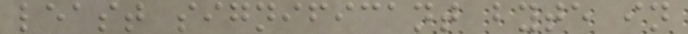least significant byte in
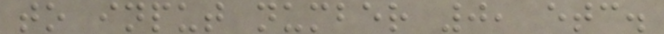to input number 0, etc.
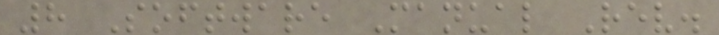8 Software Manual Rev.
